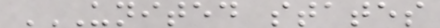UNITED STATES
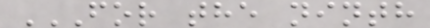FOR THE NINTH
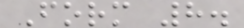Form 8.
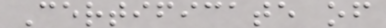Certificate of
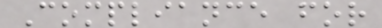Compliance for
